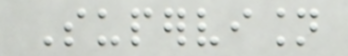Supervision
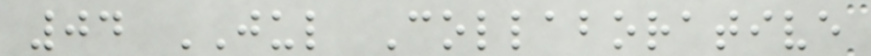04 JUL Collaborative
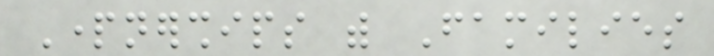Partnerships with Families
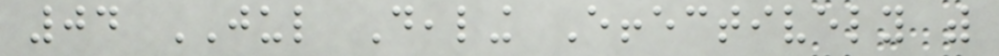04 JUL Dealing Effectively with
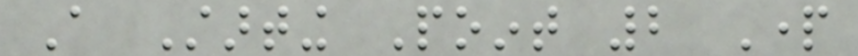A Starting Point 2 Part
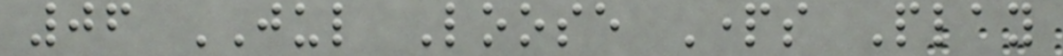06 JUL Loose Parts Play
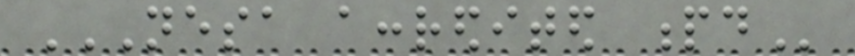NESA ACCREDITED PD
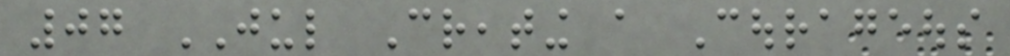07 JUL Creating a Courageous
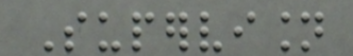Supervision
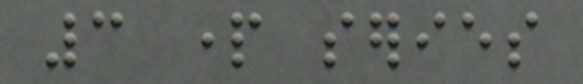3 part series
